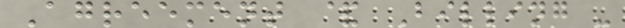Agreement & Billing -
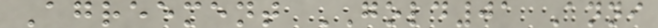Agreement GOLD01 Anni
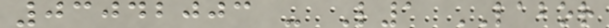03042003 - L1 LABOR
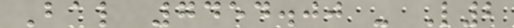Bal 7454.00 - L2
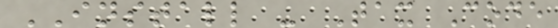INSTALL - Tax Code
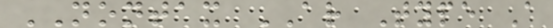NONTAX AR Type A
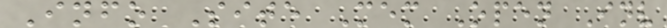Info Site Mem Open Inv
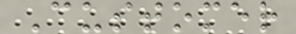Customer
